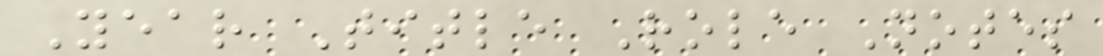Year Title Role Notes
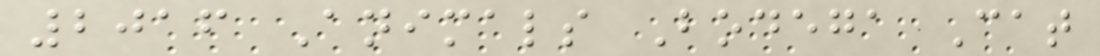2016 Animals Bodega Cat
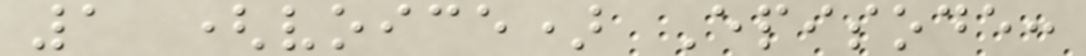1 (voice) Episode:
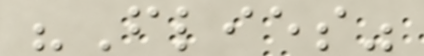"Flies"
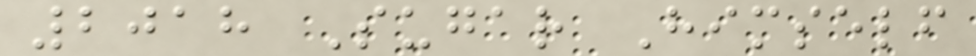2018 Sugar Himself
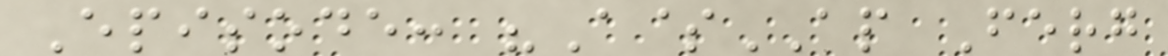Episode: "A$AP Ferg
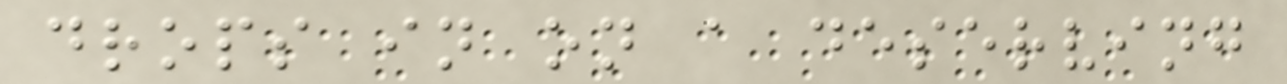drops in on a deserving
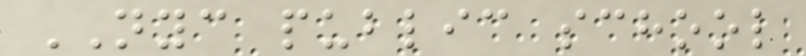NYC public school
